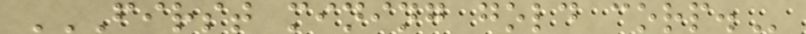FIRST MINING GOLD CORP.
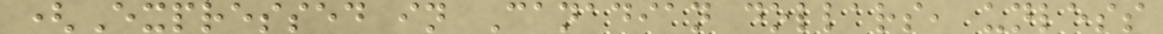(Expressed in Canadian dollars, unless
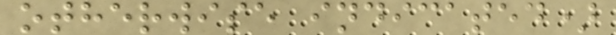otherwise indicated)
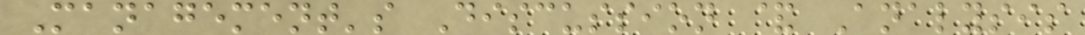Management's Discussion & Analysis
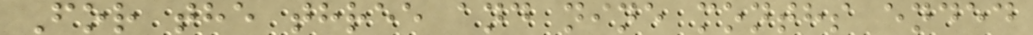For the three and nine months ended
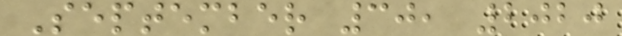September 30, 2020
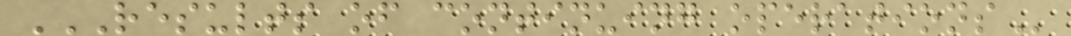RESULTS OF CONTINUING OPERATIONS
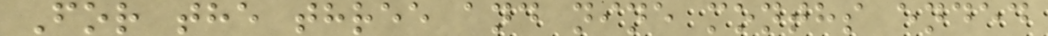For the three and nine months ended
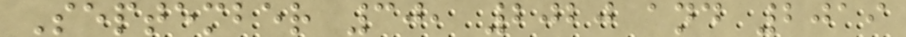September 30, 2020 and 2019
